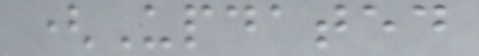(Updated
